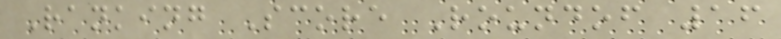Ranking Score Roundof 16
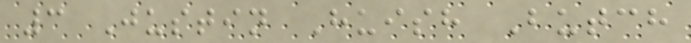3 Justin Huish Butch
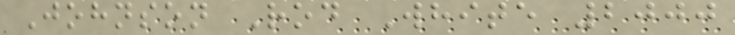Johnson Rod White 2000
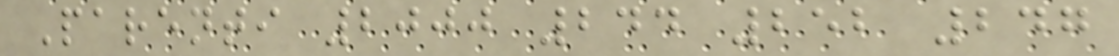Parenti 2000 244 252 247
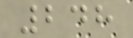248
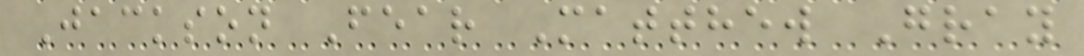Jackson Fear Matthew Gray
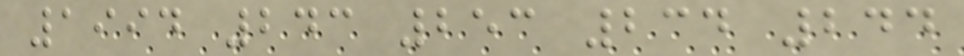1994 243 253 234 244
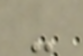-
